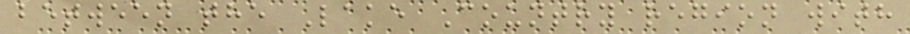between the Lake Country region with
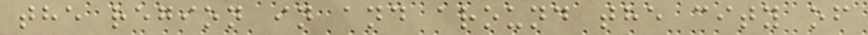the region in and around the city of
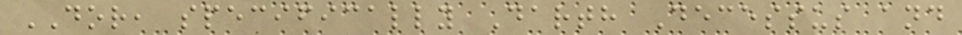DOR, specifically Darth Decessus and
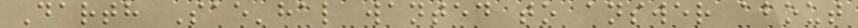Darth Sae'hal wanted to answer about
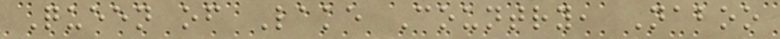Queen of Lake Country, Naboo
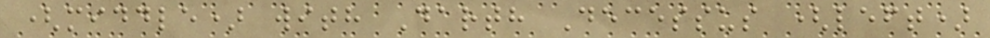(middle) with Darth Decessus (left)
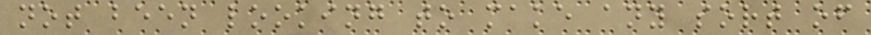not been looking to make any sort of
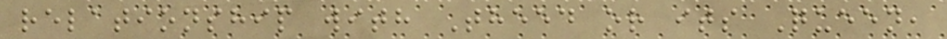relationship with Theed or its Queen,
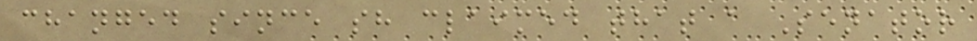changed since sh claimed that a Senator
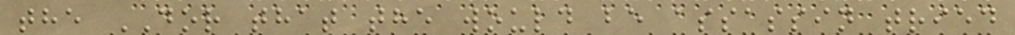the DOR that the would be assassin tried
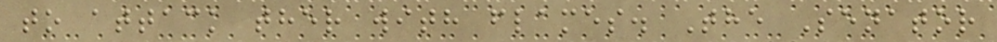to attack ther with flames. The Senator
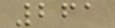261
